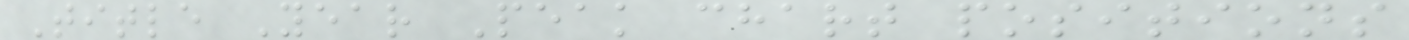Title Year Peak chart positions
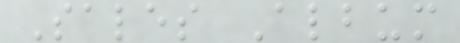Sales Album
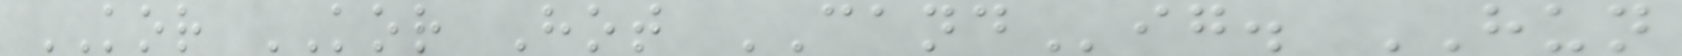KOR KOR Hot CANDig. HUN
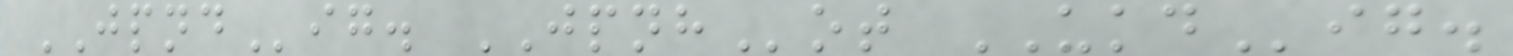JPNDig. JPNHot UKDig.
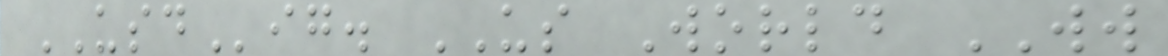USDig. US World WW
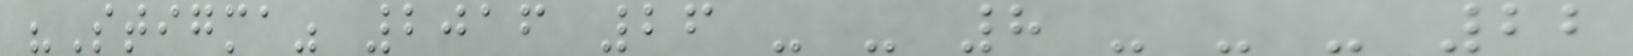"Stigma" 2016 26 - - 8 - - - 22
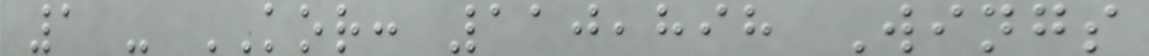1 - KOR: 110,898 Wings
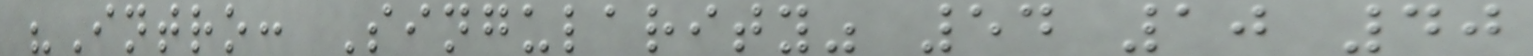"Intro: Singularity" 54 10 40
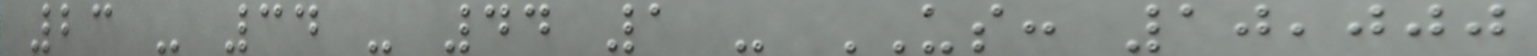23 - 34 - 44 1 - US: 10,000
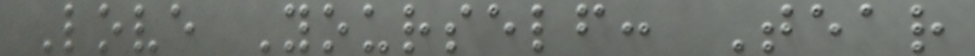Love Yourself: Tear
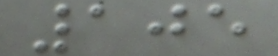105
